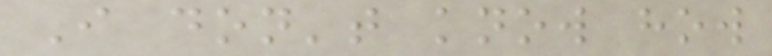I don't know how
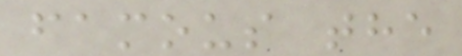famous the
